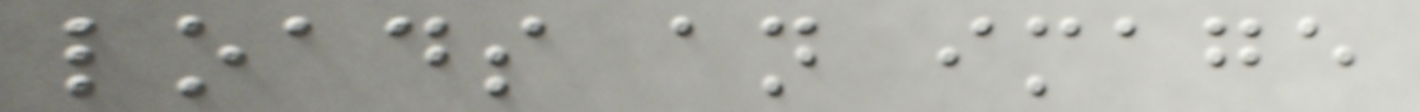loads an image
